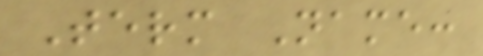Term Name:
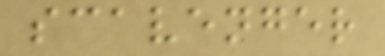scavenger
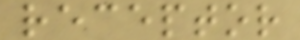receptor
